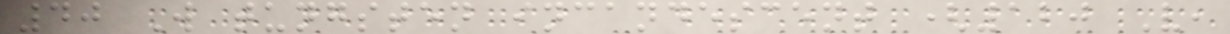40 W tungsten incandescent (120 V,
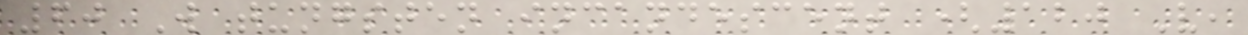60 W tungsten incandescent (120 V,
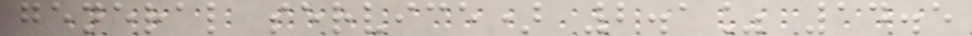general service) 2.1% 14.5
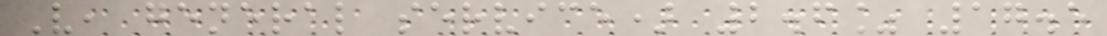V, general service) 2.6% 17.5
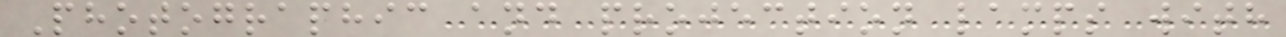Photographic and projection lamps with
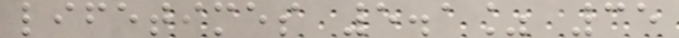lifetimes 5.1% 35
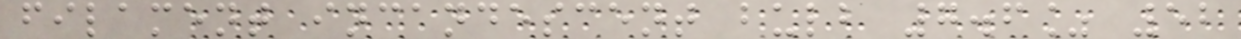filament incandescent bulb 7.6% 52
